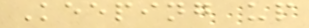Keeping up
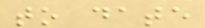to date
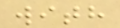with
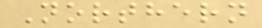Northern
